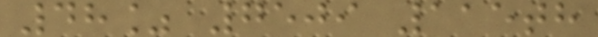48% 7509 115th
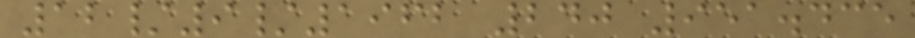12/9/1962 240 951.435
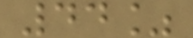44%
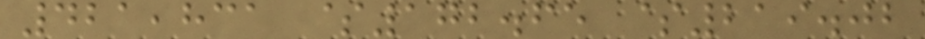421,831 $172.65 $219.02
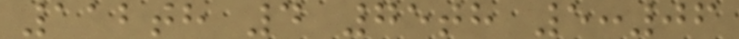112th 4 75th 5:06
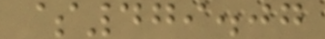$479.07
